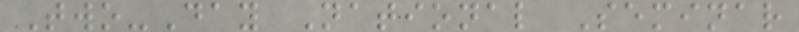Two-Day National Seminar
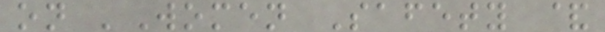on 'Women Safety &
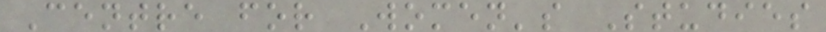Centre for Women's Studies
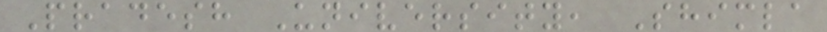Pradesh University, Shimla
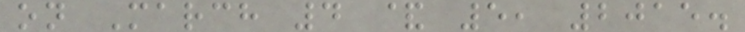on March 4 & 5, 2015.
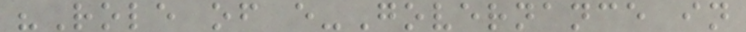"Role of e-Governance in
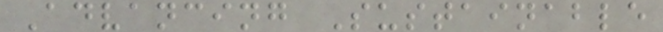Advancing Sustainable
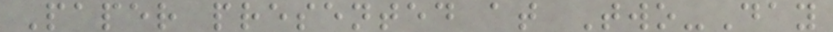Paper presented at Two-Day
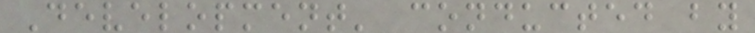Development' conducted by
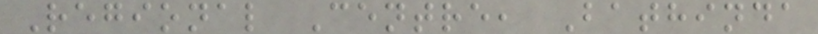Regional Centre, Bathinda
